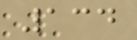134
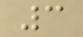3
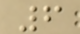6
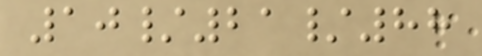10/21/88
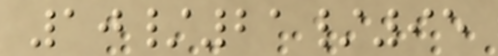10/21/95
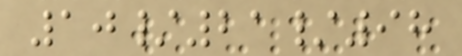10/21/98
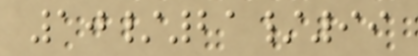10/21/99
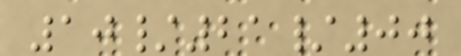10/21/00
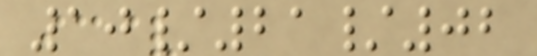10/21/02
